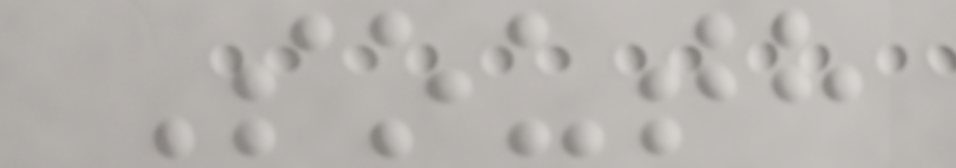South
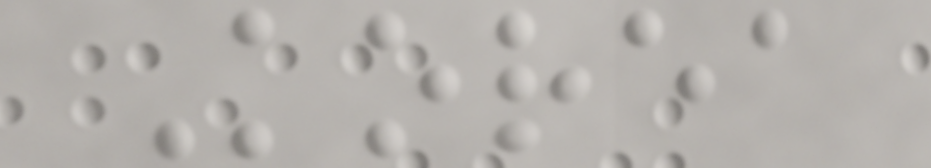Korea
